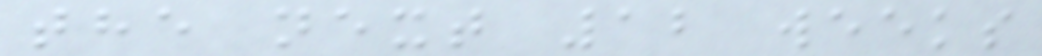the next 12 weeks
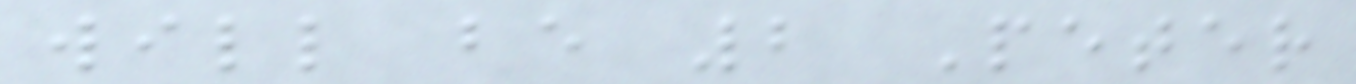will be 2 Peter
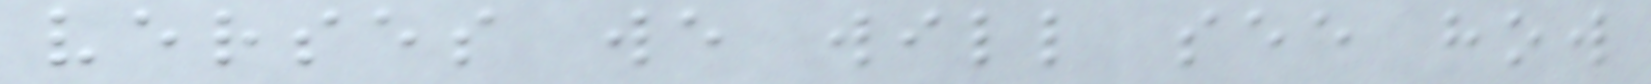verses we will see how
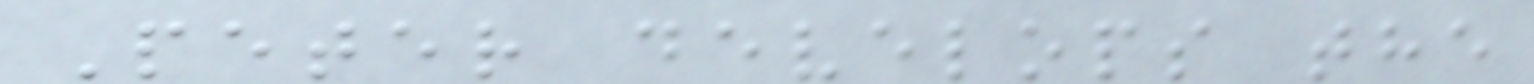Peter develops the
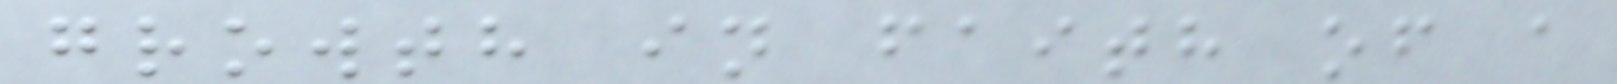growth in faith of a
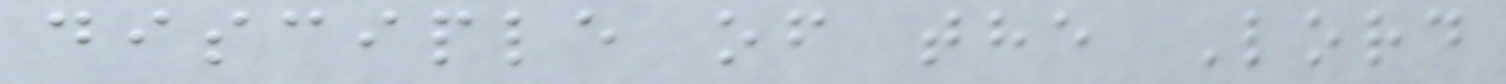disciple of the Lord
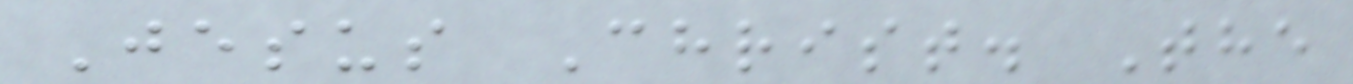Jesus Christ. The
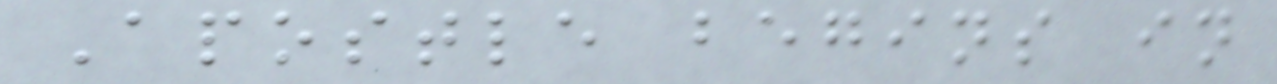Apostle begins in
